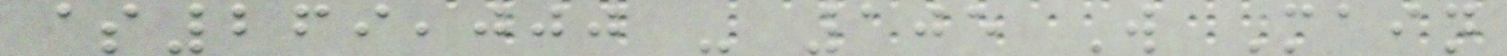$269,000 - 105 W Main
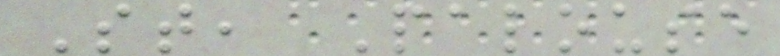St, Palouse
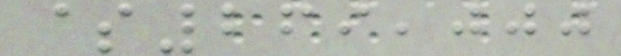$269,000
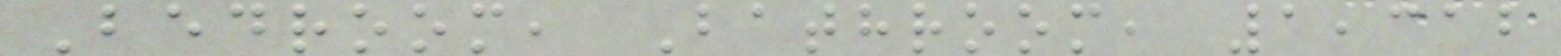Bedroom, Bathroom, 1,312
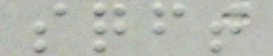sqft
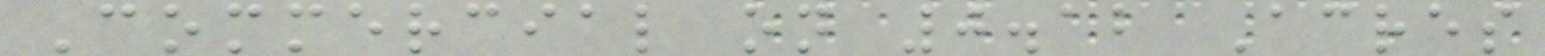Commercial on 0.12 Acres
